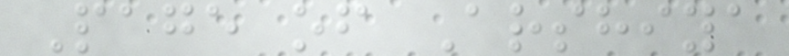Page of Arshiya
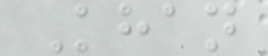Khan
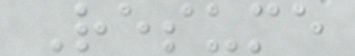Resume
